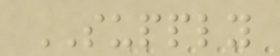SUPPLY
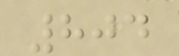804
